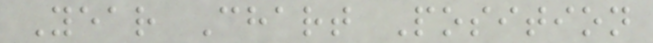Year Chart Position
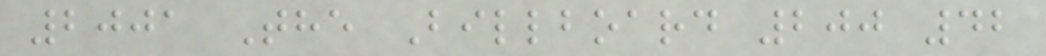2001 The Billboard 200 42
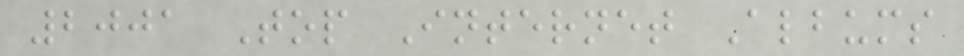2001 Top Internet Albums
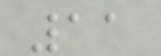11
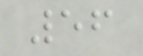56
